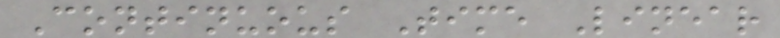Continuous Time Linear
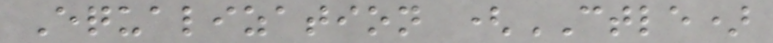Equalization (CTLE)
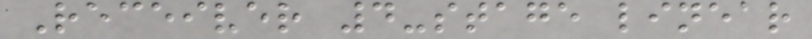Receiver 4-stage linear
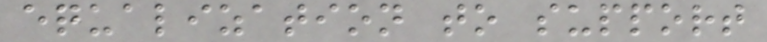equalization to support
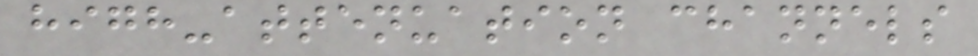high-attenuation channels
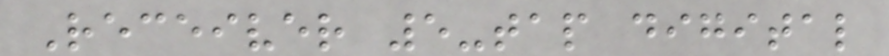Receiver 5-tap digital
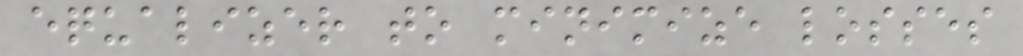equalizer to minimize losses
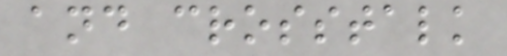and crosstalk
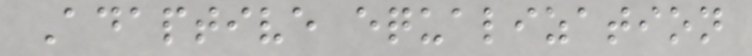Adaptive equalization
